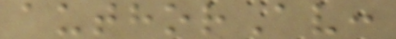authorAv:
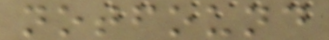notfound
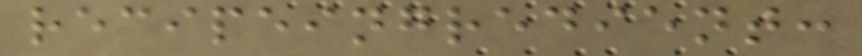recipeingredient:
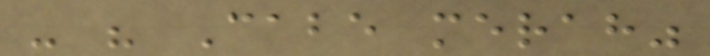- " Cabe merah"
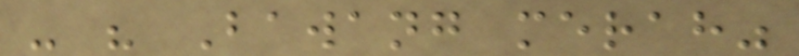- " Bawang merah"
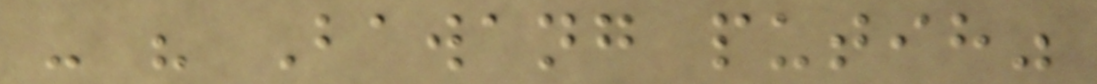- " Bawang putih"
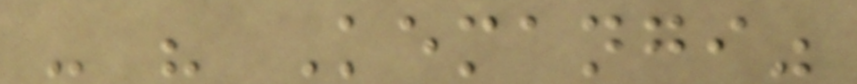- " Kemangi"
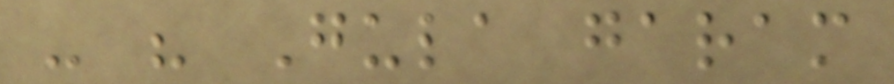- " Gula garam
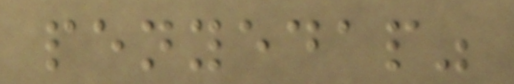penyedap"
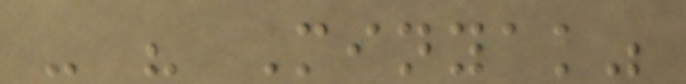- " Minyak"
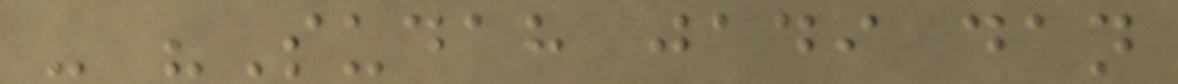- "Sudah jadi dan
